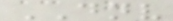DNV
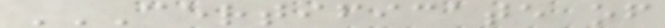CERTIFICATE OF
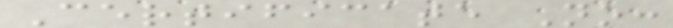Certificate No:
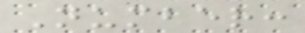Number:
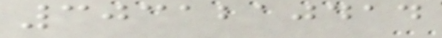3031210414
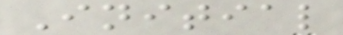Initial
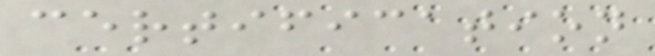certification
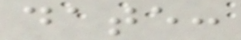date:
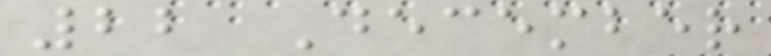22 December
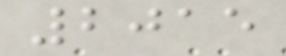2015
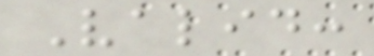Valid:
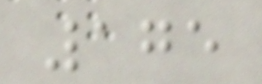175
